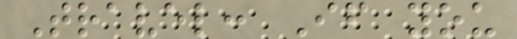Travel: If you
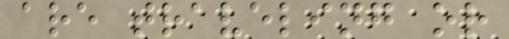are traveling or
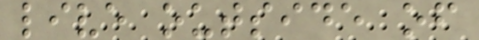live outside of
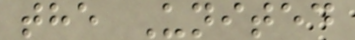the United
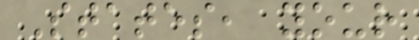States, your
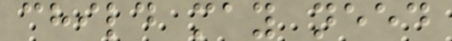child may need
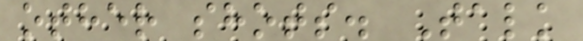other shots. Talk
